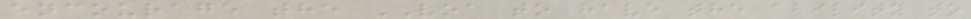encourage the VOA to have the ability to
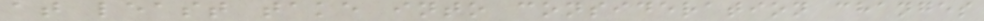at least take into consideration changes
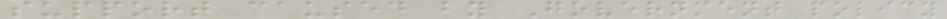support caused by Government policy
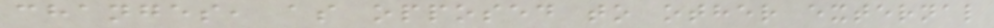changes, as opposed to other external
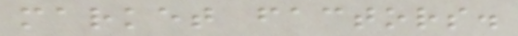market factors.
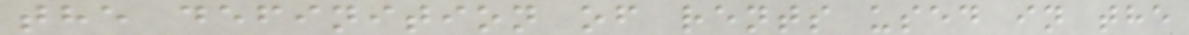the definition of rents used in the
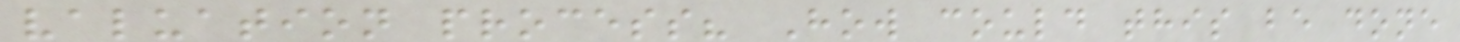valuation process? How could this be done
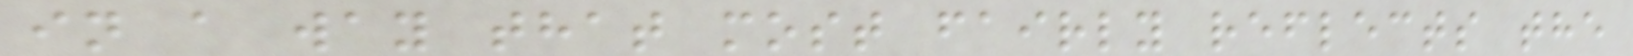in a way that most fairly reflects the
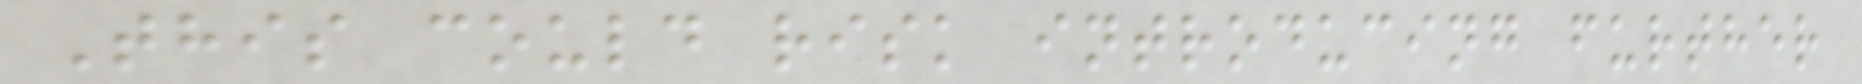This could risk introducing further
